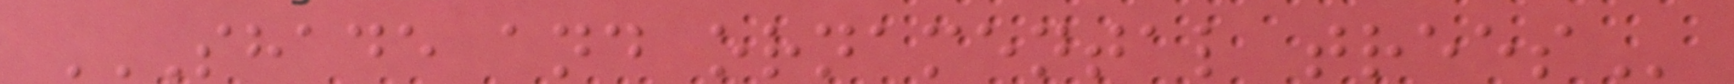SHADE AND ORNAMENTAL TREES
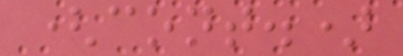(cont.)
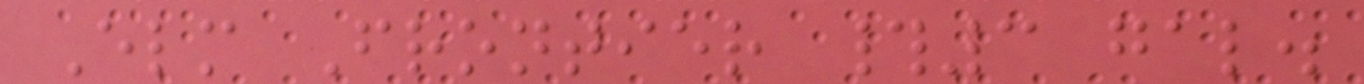Elm Frontier #3 gal.
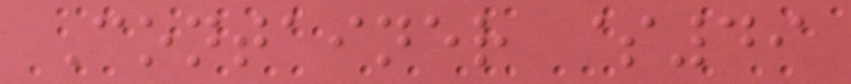Container $49
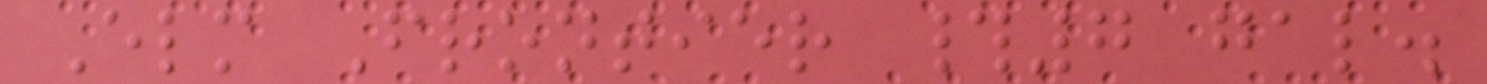Elm Frontier #7 gal.
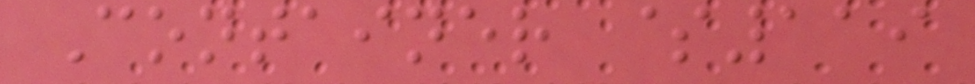Container $119
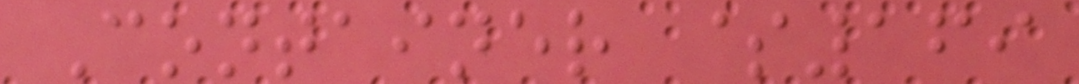Container $169
